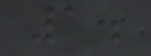1.
